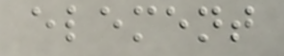element
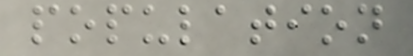population
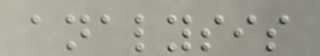analysis
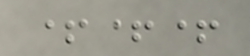+++
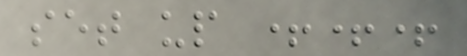set up +++
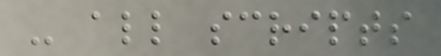- all scripts
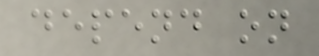depend on
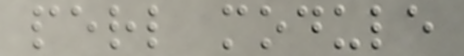perl module
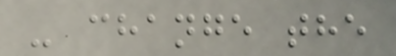- change the
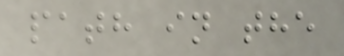path in the
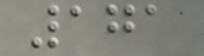171
